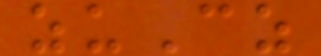zuCz
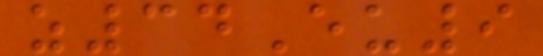z34Eu9
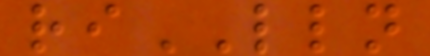riLLN
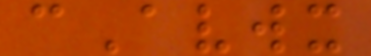cAvwx
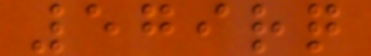579rq
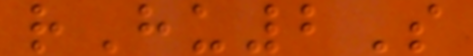rHu2S
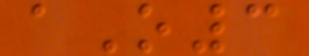aO3
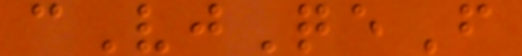cVjQeF
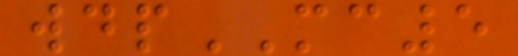wdpMC5
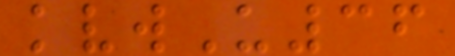kvwU36
